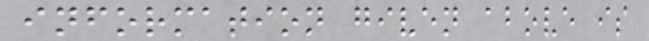information given above is
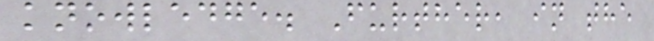knowledge. Further, in the
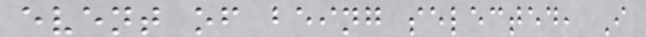event of being selected, I
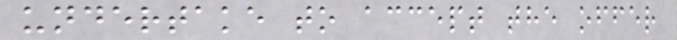undertake to accept the offer
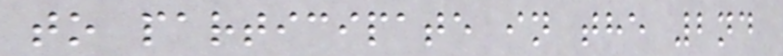to participate in the 2nd
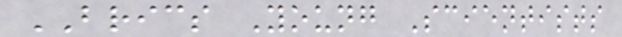BRICS Young Scientists
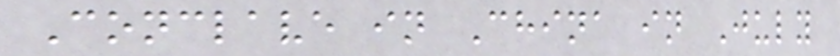Conclave in China in July
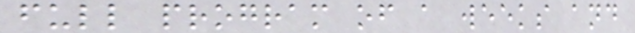full program of a weeks and
